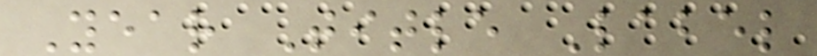Year Title Label
